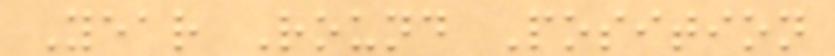Year Round Position
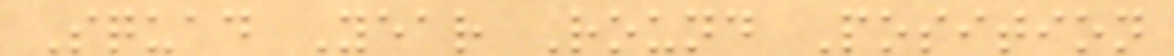Squad Year Round Position
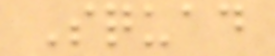Squad
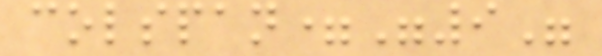colspan="9"
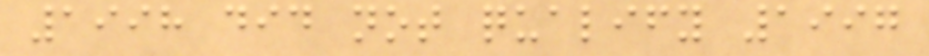1998 did not qualify 1997
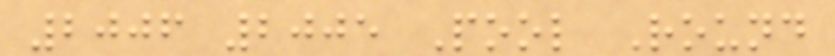2006 2005 Pool Round
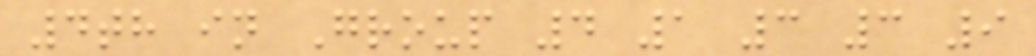4th in Group 4 1 3 3 9
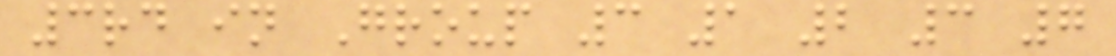3rd in Group 3 1 2 3 7
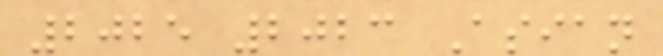2025 2023 Asian
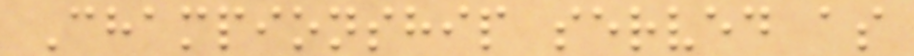Championship served as
